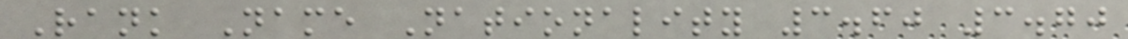Rank Name Nationality 3.60 3.70
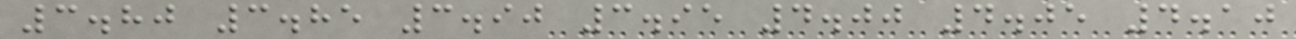3.80 3.85 3.90 3.95 4.00 4.05 4.10
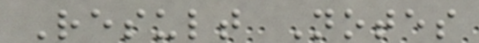Result Notes
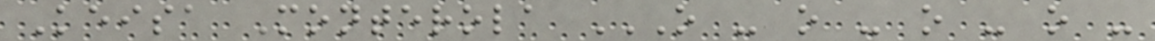Keisa Monterola O - O - O - O -
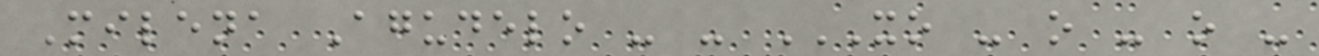Milena Agudelo - - XO - O - O -
